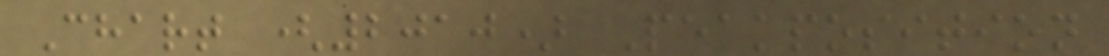Chart (2010) Peakposition
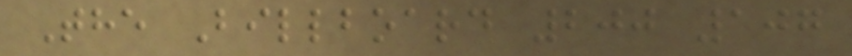The Billboard 200 107
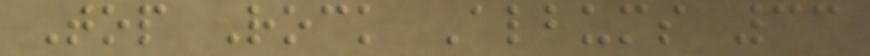Top Rock Albums 33
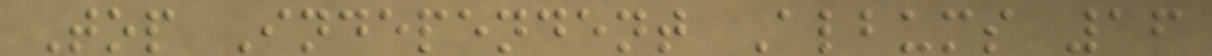Top Independent Albums 16
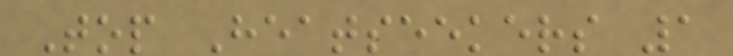Top Heatseekers 1
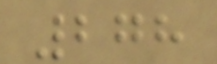278
